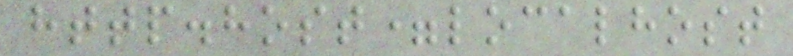http.host=localhost
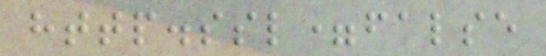http.ssl=false
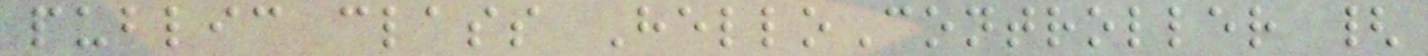public class HelloController {
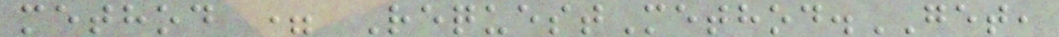method = RequestMethod.GET,
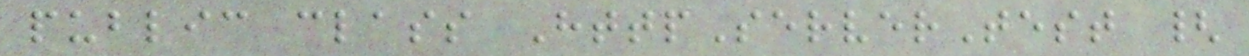public class HttpServerTest {
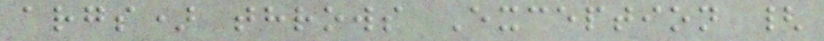args) throws Exception {
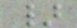}
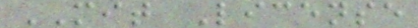MIT License
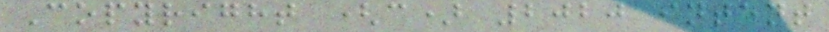Copyright (c) 2020 intent
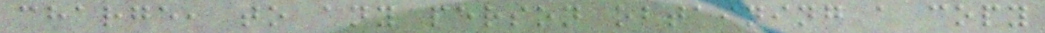charge, to any person obtaining a copy
